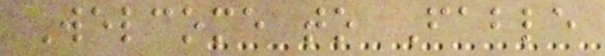Welcome to Fable
